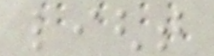light
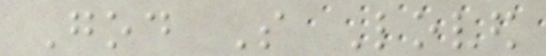God So Loved
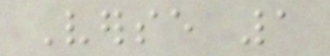Verse 1
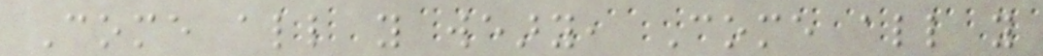Come all you weary, Come all you
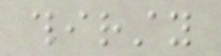thirsty
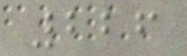226
